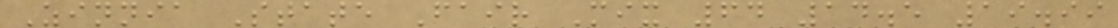Zinnia State Fair Mix 64 14.5 19.99
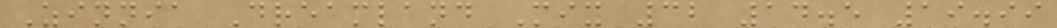Zinnia Dreamland Mix 32 14.5 19.99
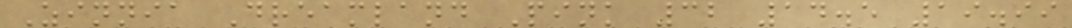Zinnia Dreamland Pink 32 14.5 19.99
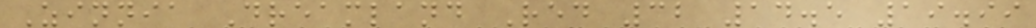Zinnia Dreamland Red 32 14.5 19.99
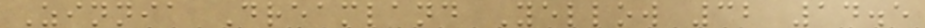Zinnia Dreamland Yellow 32 14.5
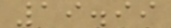19.99
